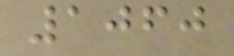1060
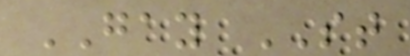GAY ST
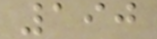190
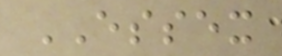ESSEX
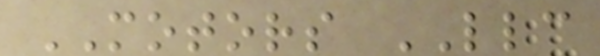MOTORS LLC
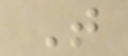T
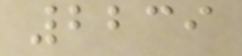2239
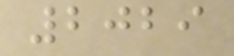2029
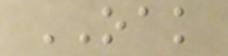OAK
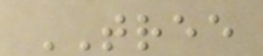TREE
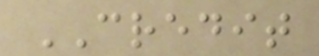CREDIT
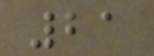21
